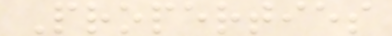Properties
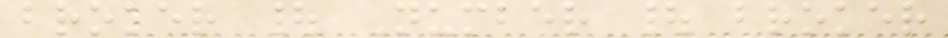broker | Number | broker
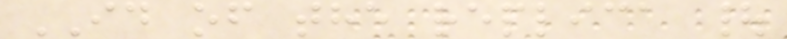ID of the replica |
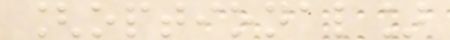[optional]
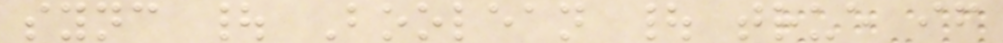sync | Boolean | true if
